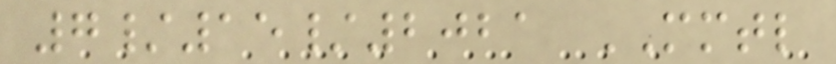7/15/2021 MMTL
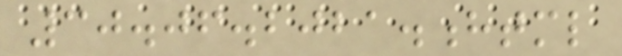30.06.2021.html
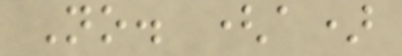No. (a)
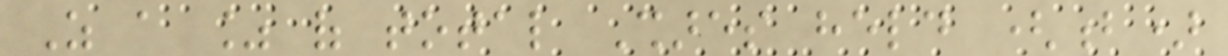As a % of total Shares held (b)
